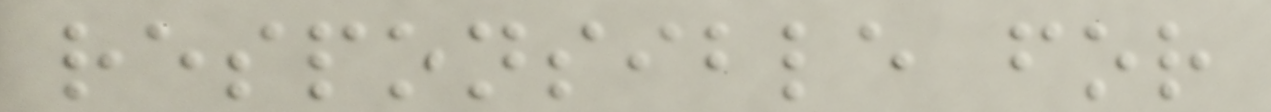responsible for
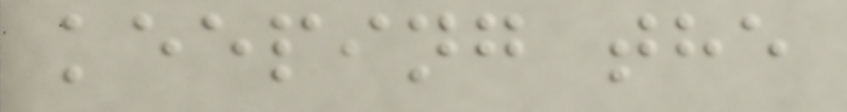keeping the
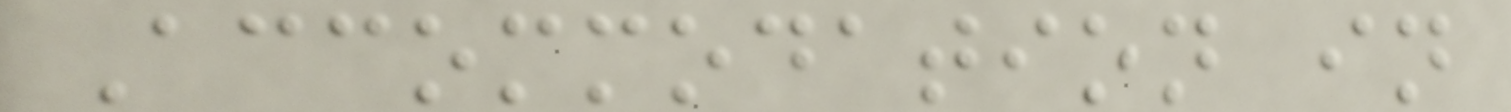Accommodation in
